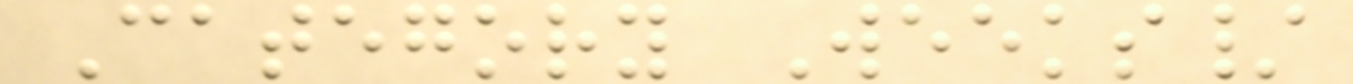Category Weeks/
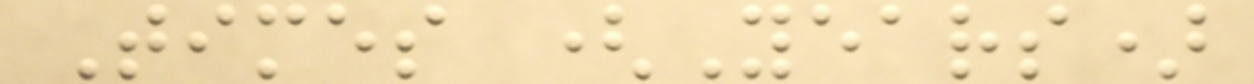Times (Years)
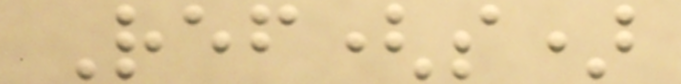Ref(s)
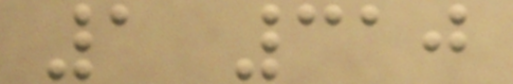1 310
